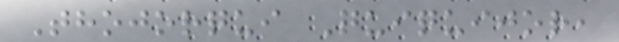Thojorqui Quiquijor,
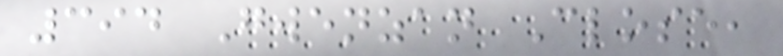394 Gwenzan Close,
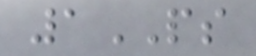1PS
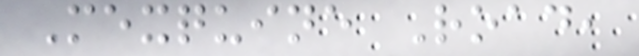Mexquine Road,
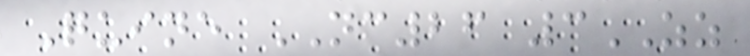Quine NC26 3ZZ
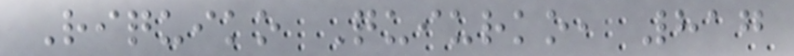Riquiko Quiurko, 817
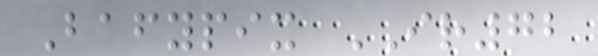Bafypix IR72
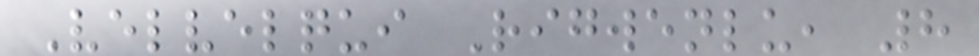Velvelqui Rigwenlu, 8
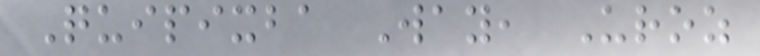Quipixba Way, Uroz
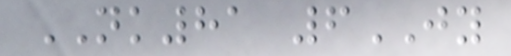NK81 6JY
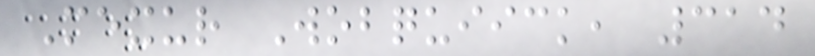Mexur Wobquiick, 314
